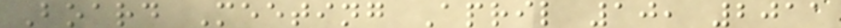Board Meeting April 10, 2011
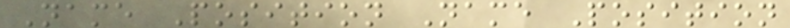Name Position Name Position
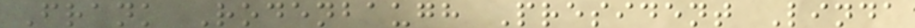Frank Rodenbaugh President Linda
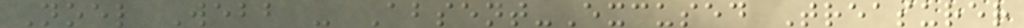Noel Webb - Absent-Excused Treasurer
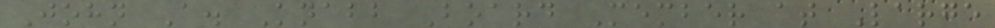John A. Knabb Board Member at Large
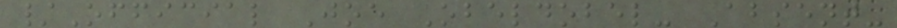/Official Joe Obeldobel- Absent-
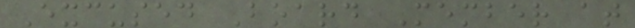Excused Board Member at
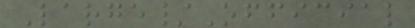Large/Official
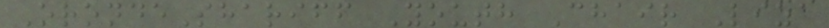OrondeShariff Youth Chair Liza
